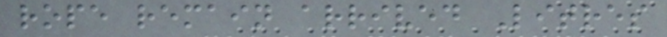rope remain arrived Litres
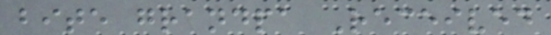bite grandpa Received
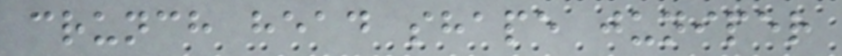crunch head shape juniper
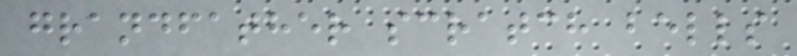grandfather scratch bells
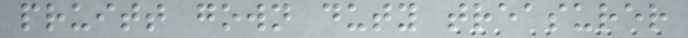pruitt gown duty treasurer
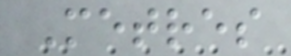Metres
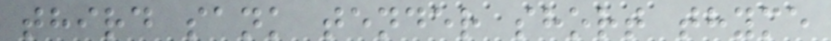third sank tender short thyme
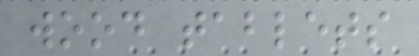wood tablets
